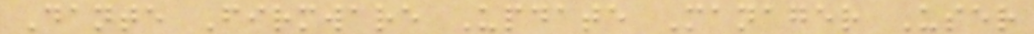Dante Firmware Update Manager User
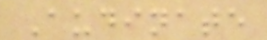Audinate
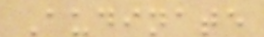Audinate
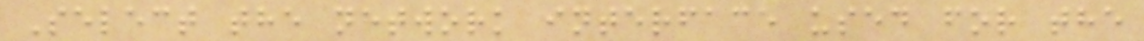Select the network interface used for the
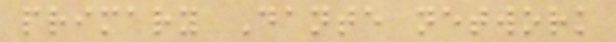primary Dante network
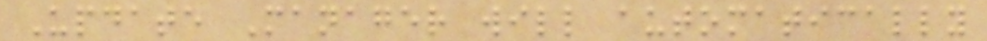Update Manager will automatically
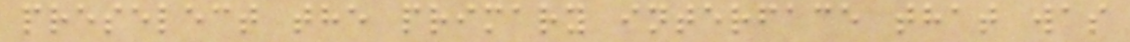preselect the primary interface that was
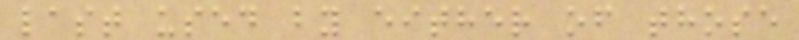last used by either of those
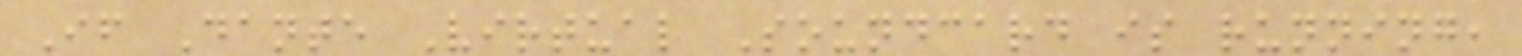If Dante Virtual Soundcard is running,
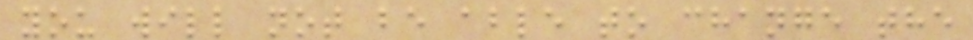you will not be able to change the
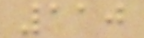110
